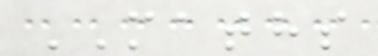MATHS
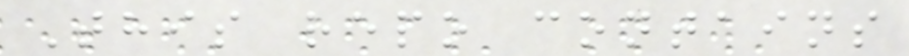This repo contains
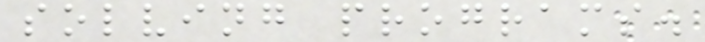solving programs.
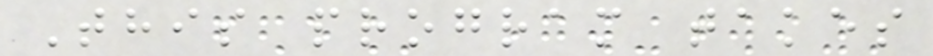This program takes
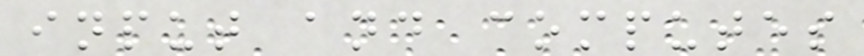input and computes
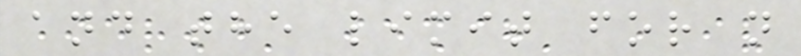and the limit for n
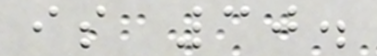is 30.
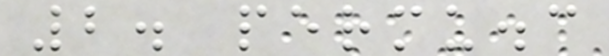2. permu.c
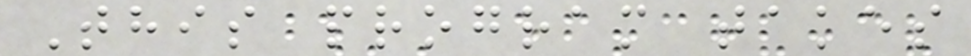This program takes
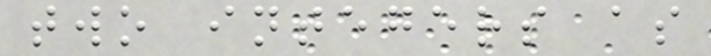two integers as
